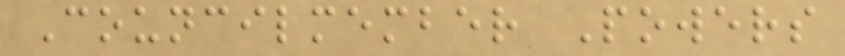Councilmember Powers
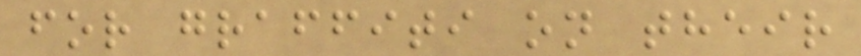for graffiti on their
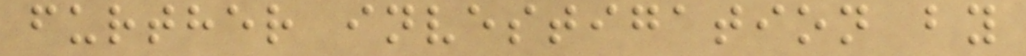further investigation by
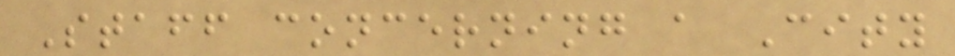Staff concerning a City
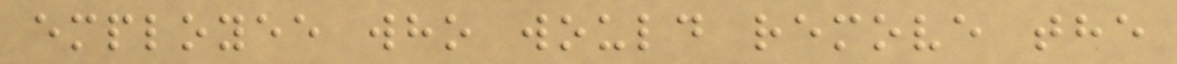employee who would remove the
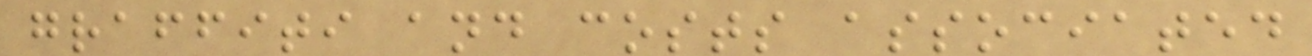graffiti and costs associated
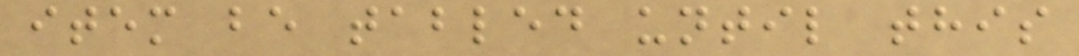item be tabled until this
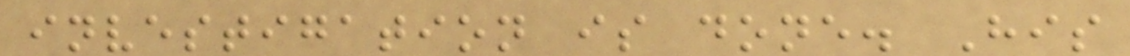investigation is done. His
